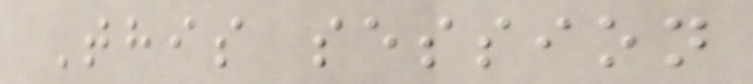This session
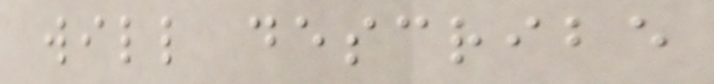will describe
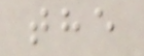the
